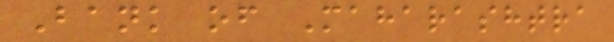Bank of Maharashtra
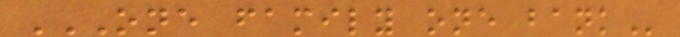ONE FAMILY ONE BANK
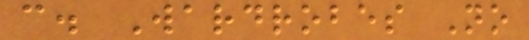c. Wardrobes No
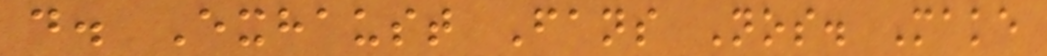d. Exhaust Fans Nos. Make
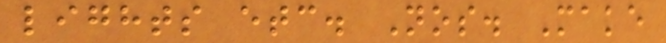lights etc. Nos. Make
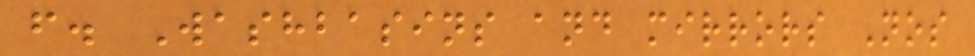f. Washbasins and mirrors Nos
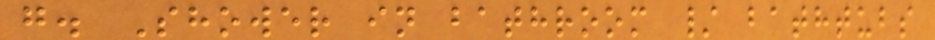g. Shower in bathroom / bathtubs
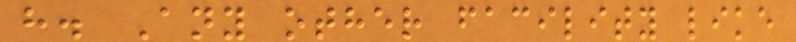h. Any other facility like
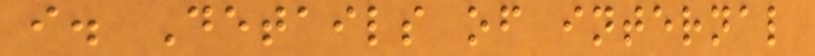i. Details of internal
